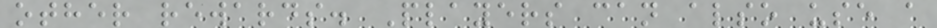other rewards. Players can also use a
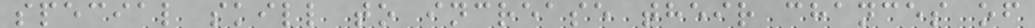special skill to increase their chances of
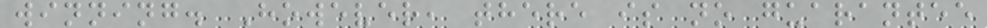winning. However, there is no guarantee
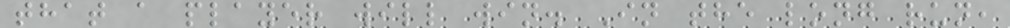that a player will win. In the long run,
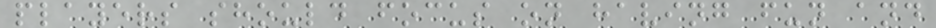players should focus on having fun and
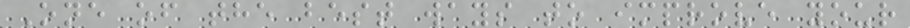One of the best ways to improve your
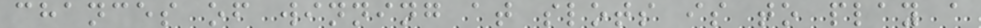chances of winning at slots is to play a
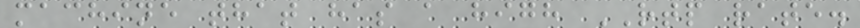machine that has a high RTP rate.
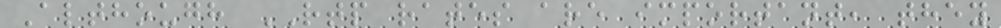Although RTP rates are important, they
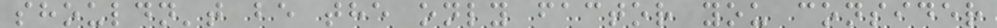shouldn't be the only factor you consider
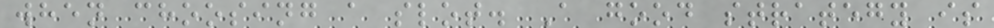when choosing a slot. A good strategy is
